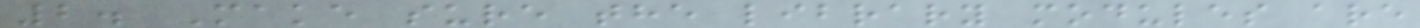2. Make sure the library modules are
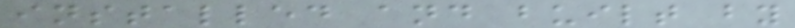installed and built by
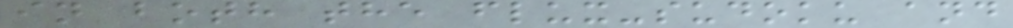in both the flux-sudoku and
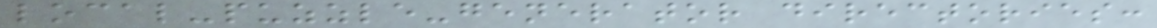local-puzzle-generator directories:
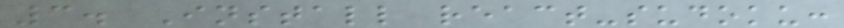3. Install react-sudoku:
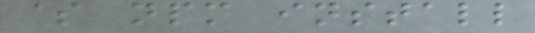$ npm install
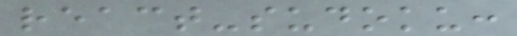react-sudoku:
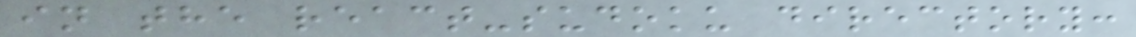in the react-sudoku directory:
